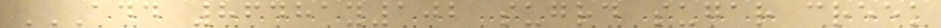ADD 86481Y102 SUGRD SUGAR CREEK
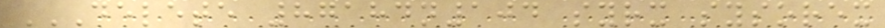DELETE 87184N104 SYRX SYSOREX
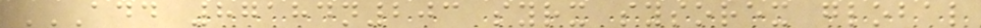ADD 87184N203 SYRX SYSOREX GLOBAL
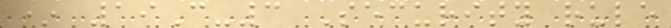* 19C-3 Security rule
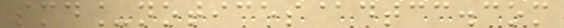smd_notices@dtcc.com
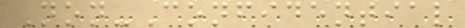Non-Confidential
